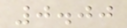0.00
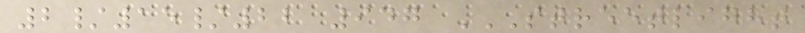2/15/22 947 STREETLIGHT
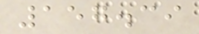157.39
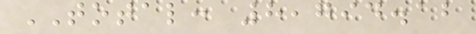TOTAL: 8,794.12
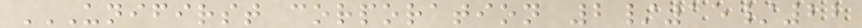UNIFIRST CORPORATION 2/15/22
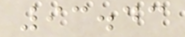93.43
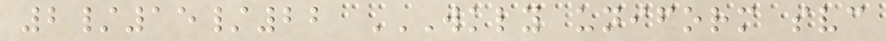2/15/22 WKLY UNIFORM SVC
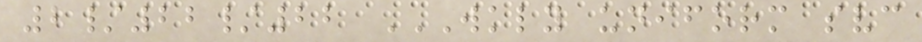2/22/22 WKLY UNIFORM SVC
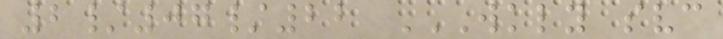2/07/22 WKLY SVC
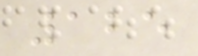125
